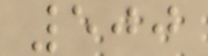500
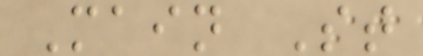Main St
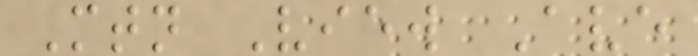Mtn View Ave
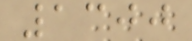1300
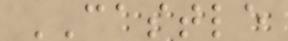CASTLE
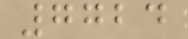7724
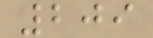209
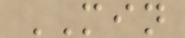MIN
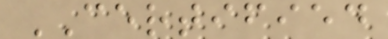CERTIFIED
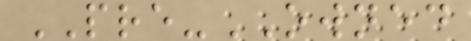PRE-OWNED
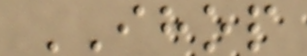IHOP
